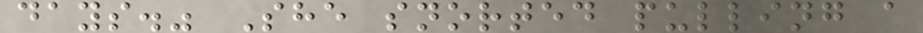days." She snorted pulling a
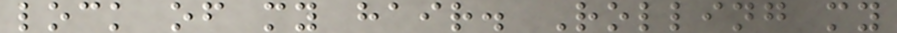lock of my hair. Rolling my
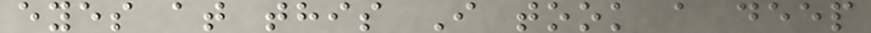eyes at this I took a deep
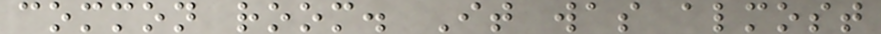common room. It was almost
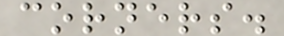corners.
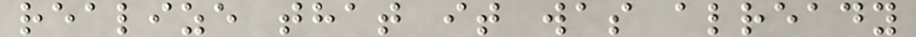realize that it was already
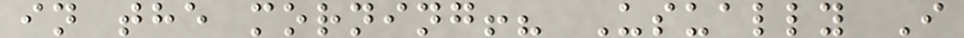in the morning!? Usually I
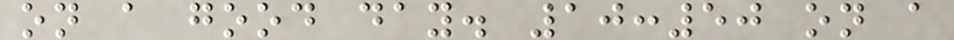on a good day. 10:50 on a
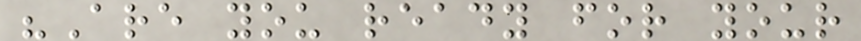"Are you ready for your
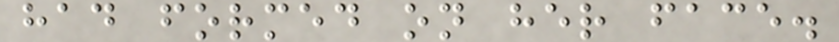had formed on her face.
